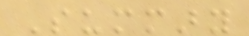Summary
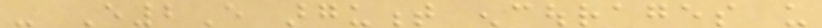- E2E argument encourages us
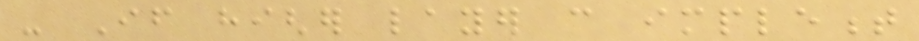- If higher layer can implement
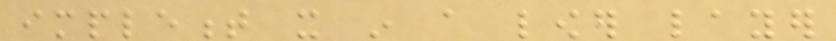implement it in a lower layer
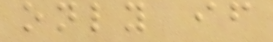only if
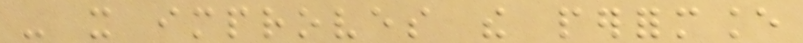- it improves the performance
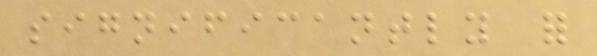significantly for
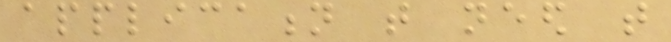application that need that
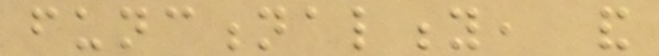functionality, and
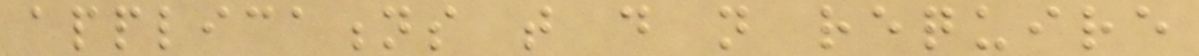applications that do not require
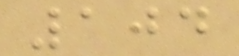104
